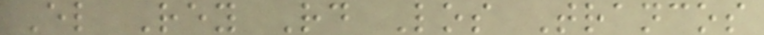El Rey Rd Los Trancos
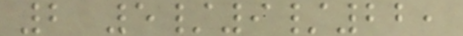2 5/9/22,
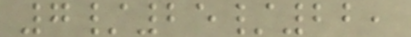7/25/22,
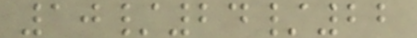10/24/22
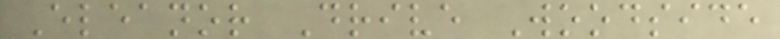Eleanor Drive Woodside
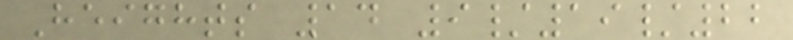Heights 14 9/19/22
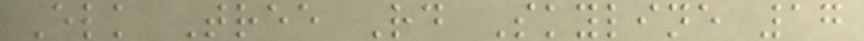Elk Tree Rd Skyline 17
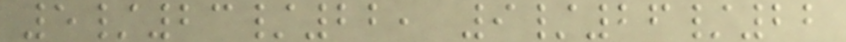5/23/22, 9/26/22
